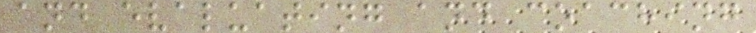and evaluating and coaching
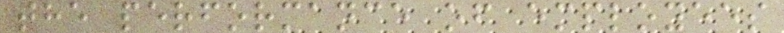the performance of employees
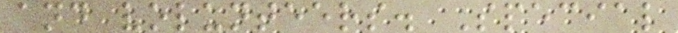and volunteers. Special
